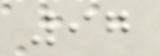97
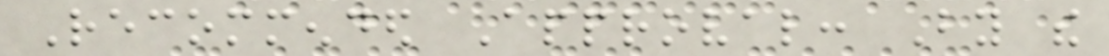Recommended Approval: By the
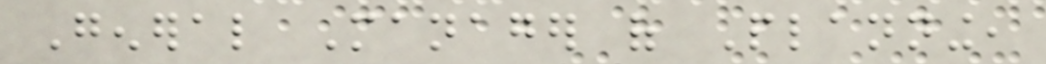General Manager of Planning,
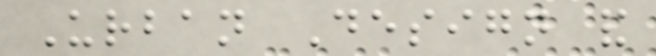Urban Design and
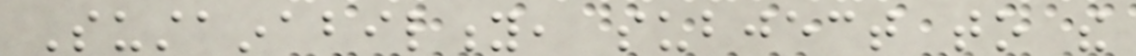Sustainability, subject to the
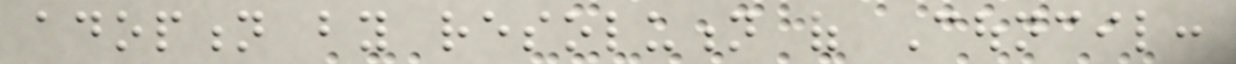adoption by resolution of Council:
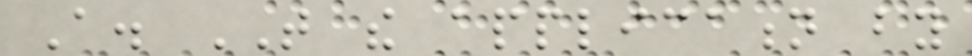A. THAT the application by
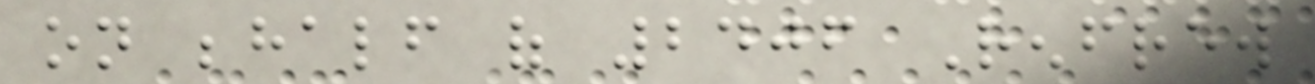on behalf of 2406 Renfrew
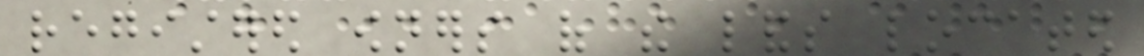registered owners of the lands located
